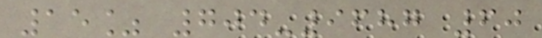15% 704-9687 60
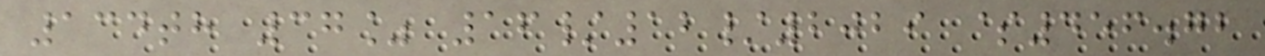134th 37% 16/12/2029 $456.72
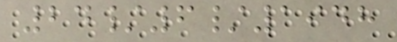24/6/1948
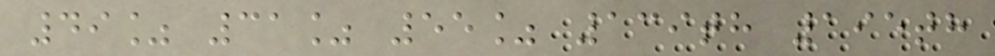49% 31% 55% 139th 195th
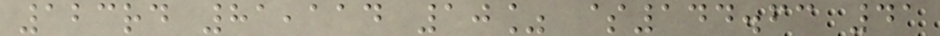123rd 81,114 10% $144.63 41
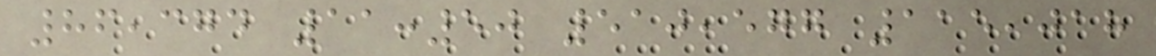86,374 11:50 510,577 115,018
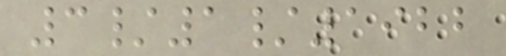3/1/1922
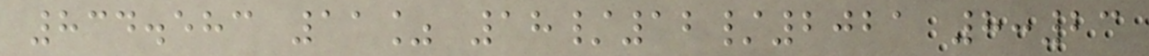834.583 11% 18/12/2021 8:23
